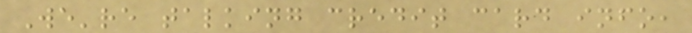We're talking credit card info,
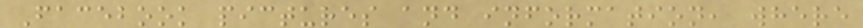Facebook pictures and information, where
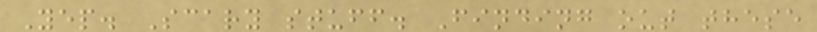Yep. Scary stuff. Finding out these
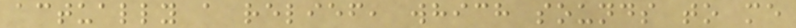actually a relief, which sounds to me
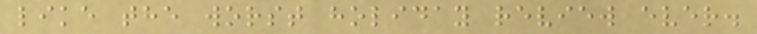like the worst holiday review ever.
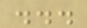...
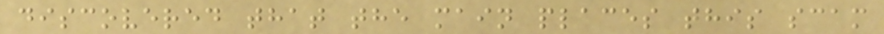discovered that the main places this scam
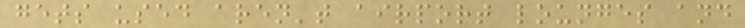gets used aren't airport lounges and
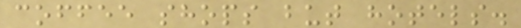coffee shops but hotels.
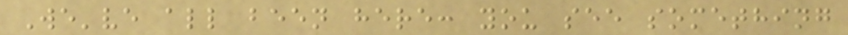We've all been here: you see something
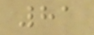81
